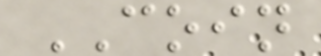COIN
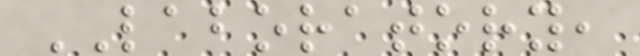LABORATORY,
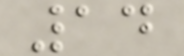14
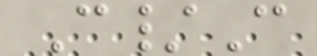C/C
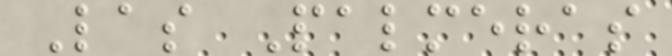Las Palmeras
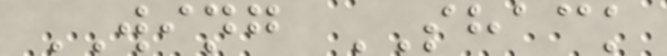WING SHACK
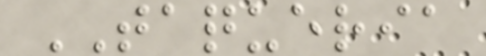TAQUERIA
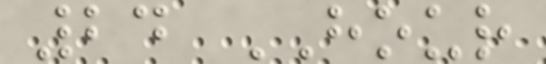24 HOUR
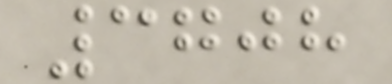3708
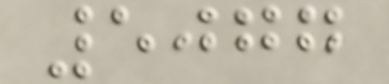5077
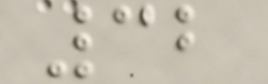32
